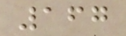167
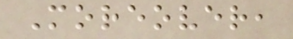Moreover,
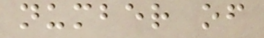number of
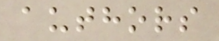authors
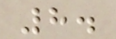8.
